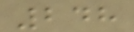248
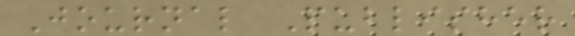Journal Publisher
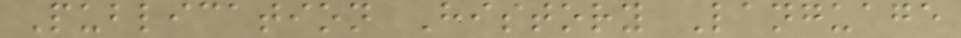Publication History Language
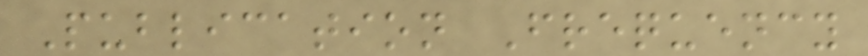Publication Frequency
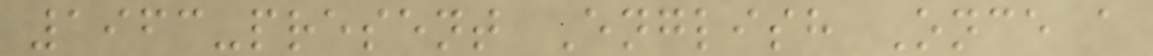1963-present English Once a
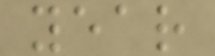year
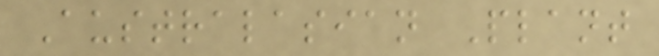Australasian Plant
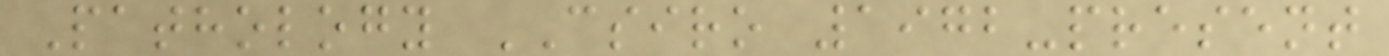Pathology CSIRO 1972-present
